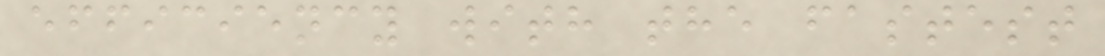efficiency with the fastest
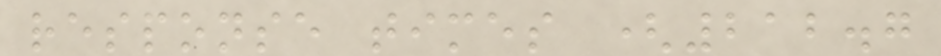response times (212.7
